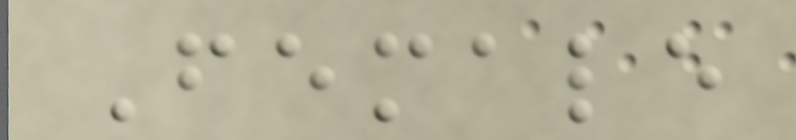Female
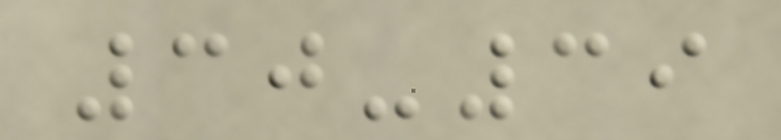30-39
